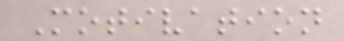Motivation
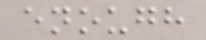enough
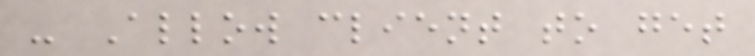- Allow client to get
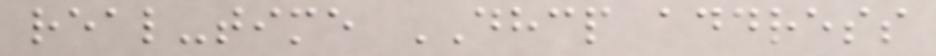real-time DHCP address
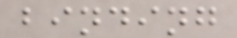binding
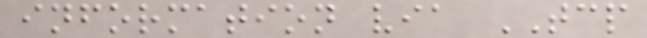information via TCP
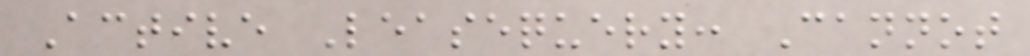Active Leasequery: Cannot
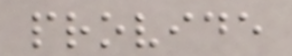provide
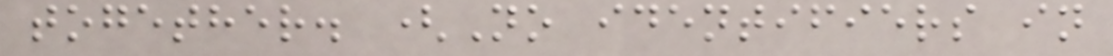together. (No identifiers in
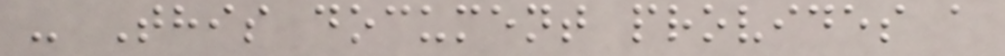- This document provides a
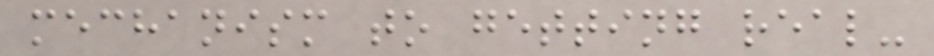mechanism to getting real-
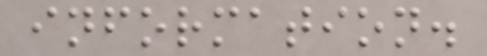information.
